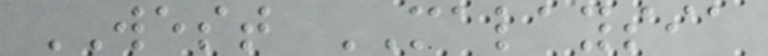WEST MALAYSIA
